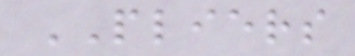PLIERS
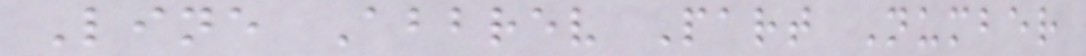Line Abbrev Part Number
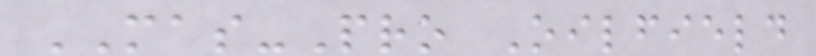MAS-Pro Oilfield
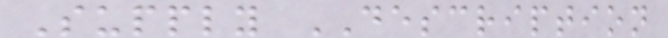Supply DESCRIPTION
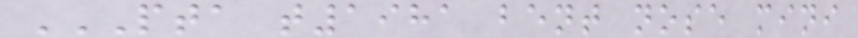PTA T1981 BENT NOSE MINI
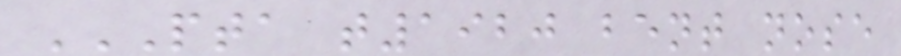PTA T1920 BENT NOSE
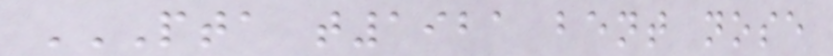PTA T1921 BENT NOSE
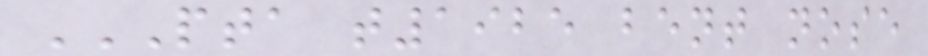PTA T1925 BENT NOSE
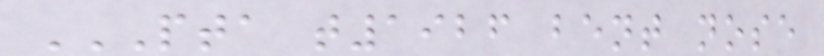PTA T1926 BENT NOSE
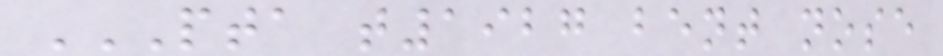PTA T1927 BENT NOSE
